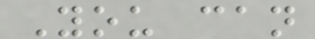You can
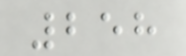258
